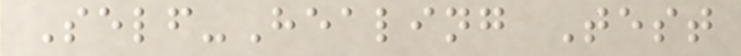Self-Healing Test
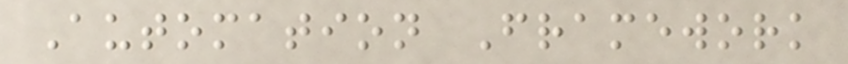Automation Framework
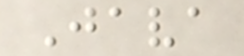Java
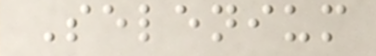Selenium
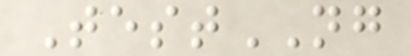TestNG
